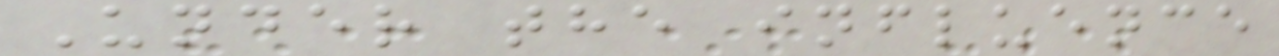Under the influence
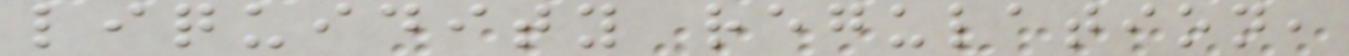liquidity regulation,
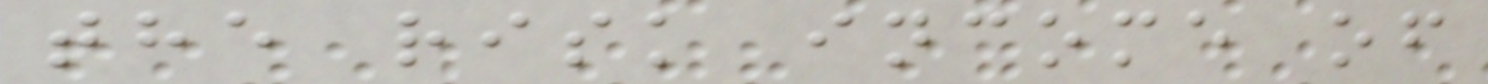the risk income of
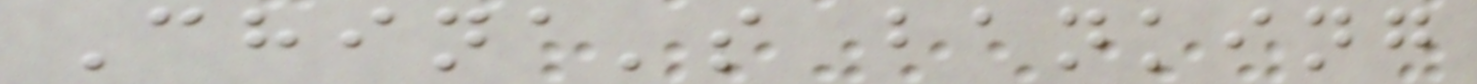China's banking
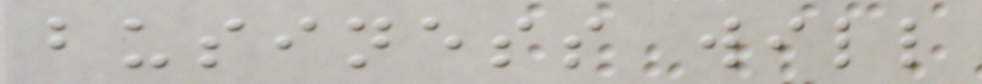business will
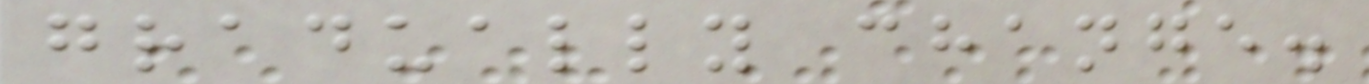gradually change.
